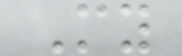My
